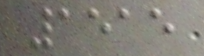1515
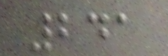241
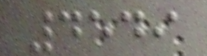4549
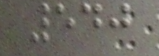540
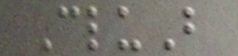CluB
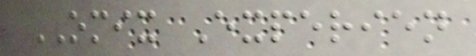OMIX Experien
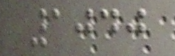1040
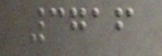3716
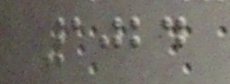1024
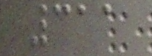311
